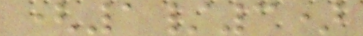(1/3)
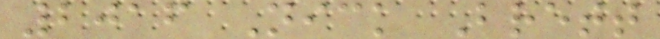2016 Nick Brett
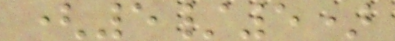(5/5)
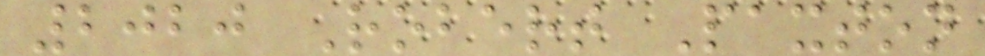2020 Robert Paxton
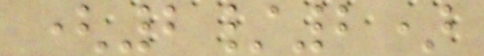(2/2)
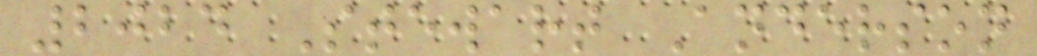2024 Stewart Anderson
